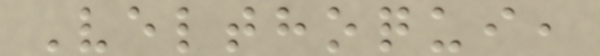Velthoqui,
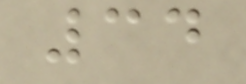34
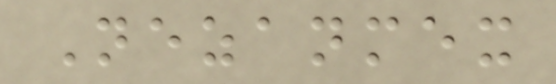Nezanmex
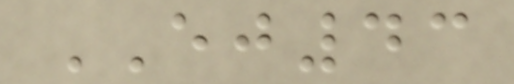EJ43
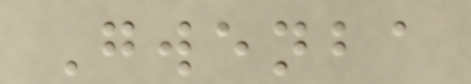Gwenba
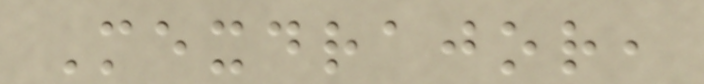Mexdrajor,
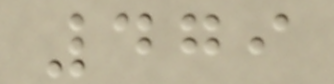479
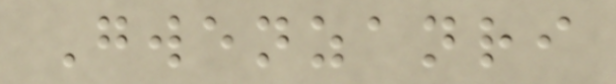Gwenzanri
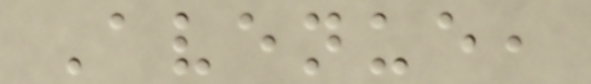Avenue,
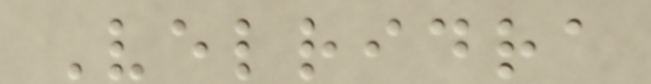Velridra
